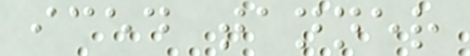iced tanner
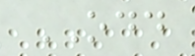ODD
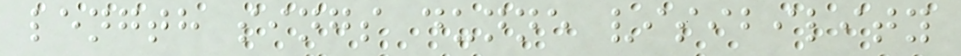length sings dunne visibility
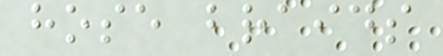hose braids
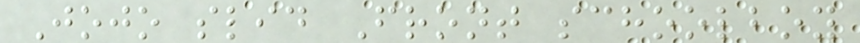Jojo slid Front schoolboy
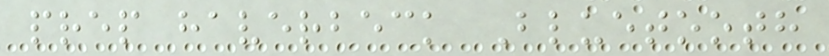prep haverbeck Bluetooth
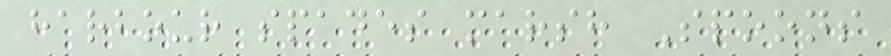harbour spades marsh Spoons
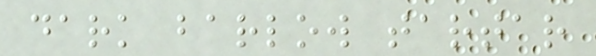dark barlow tartar
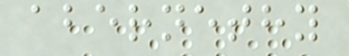abernethy
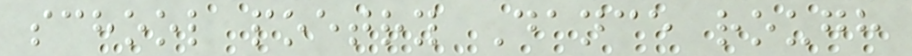school poetry Dance rough
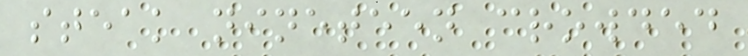steak nineteen crowded
